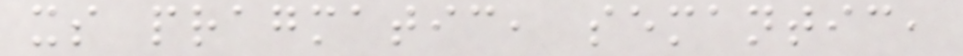its pragmatic, semantic,
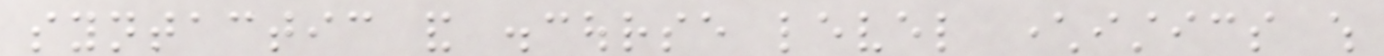syntactic and discourse level characteristics which
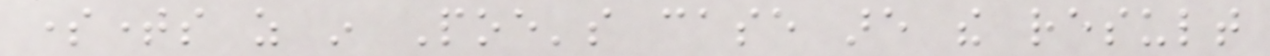sometimes as in Poe's case are the result
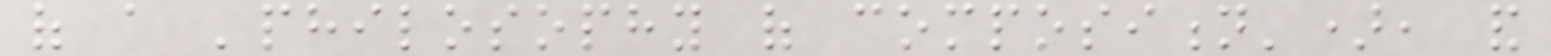of a 'philosophy of composition'), and
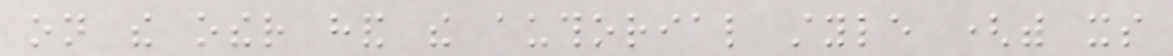on the other hand the authorial style (with its
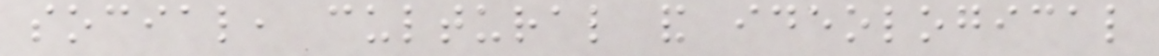social, cultural and ideological
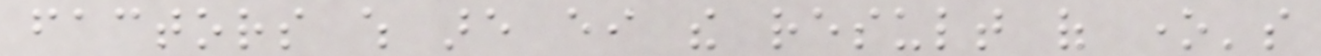factors which are either the result of one's
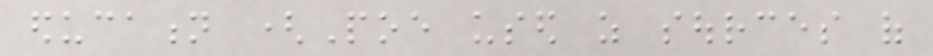education (Poe used as sources of
